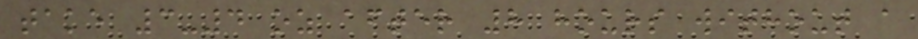take 3-4 oz after 8 hours without a
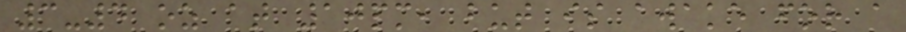3-4 oz at 10pm, but is awake for a
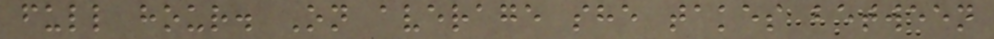full hour. On average she takes between
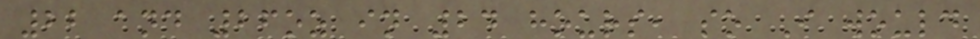22 and 26oz in 24 hours, so I would
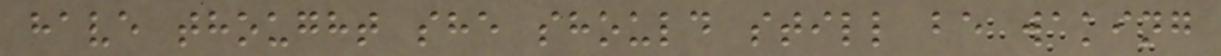have thought she should still be waking
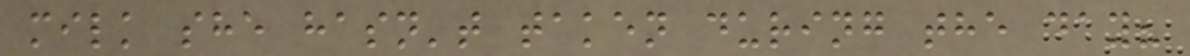milk she hasn't taken during the day?
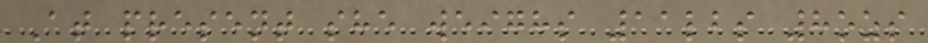At present she weighs 11lbs 8ozs
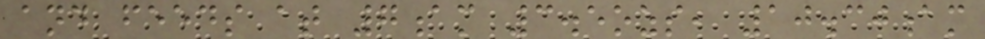and feeds at 7am 3.5ozs, 10.30am
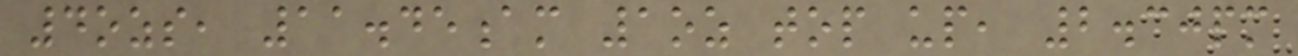4ozs, 11.45am 1oz top up, 2.30pm
